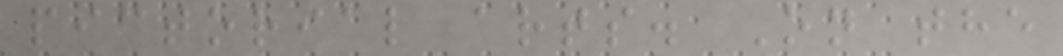pictorial arts. On the
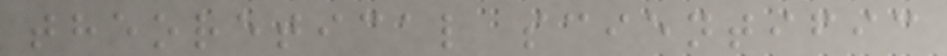theoretical scientific
